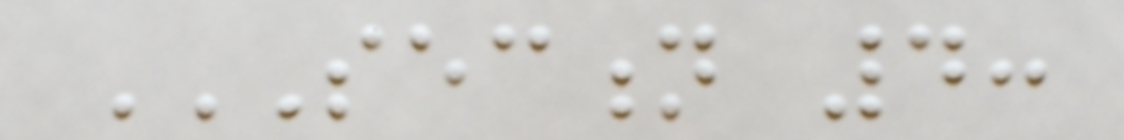SECTION 4:
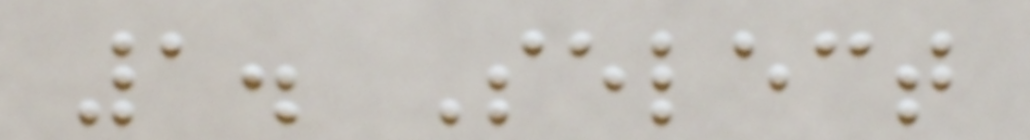1. Select
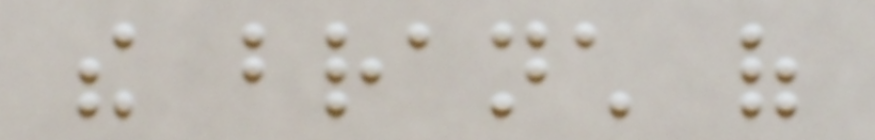the branch of
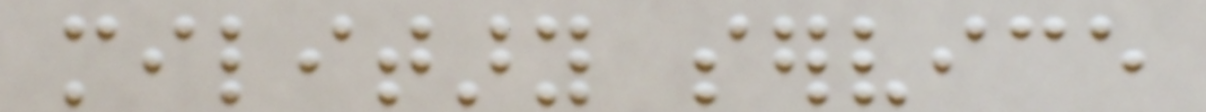military service
